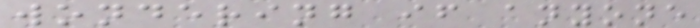wondering if anyone
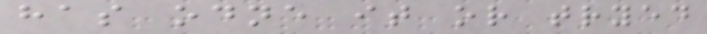has odne it or tryed
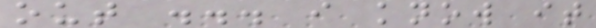out ... i know it
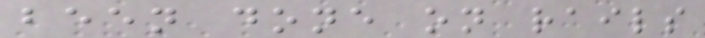been done on rails
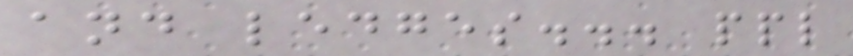and ledges... ppl
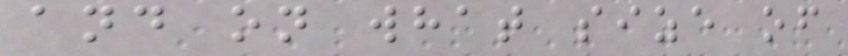and on what size of
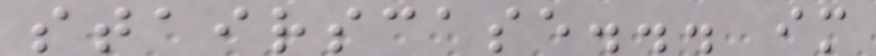stairscase... im
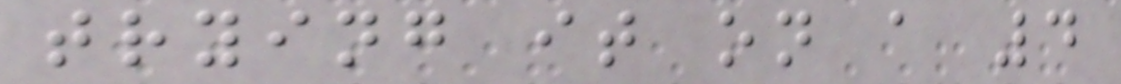trying it on a 4
